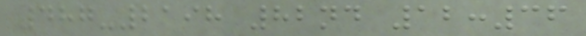487-2198 82nd 12:36
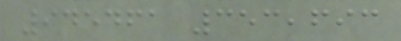945461 353,693
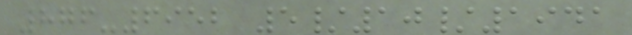876-6952 5/10/1941
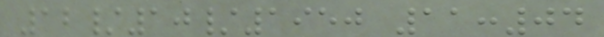12/10/1950 11:04
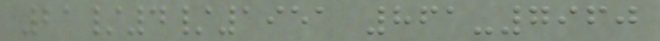21/4/1951 861-7960
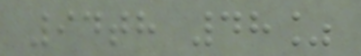94th 48%
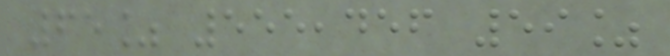65% 555,456 59%
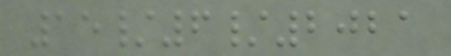15/6/2021
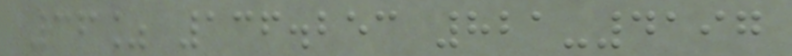36% 136.253 821-4197
